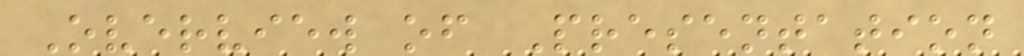Overview of Presentation
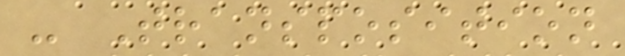- Transposition
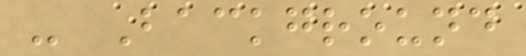- Background
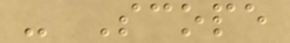- Scope
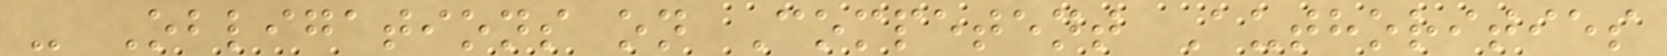- Obligations on Competent Authorities
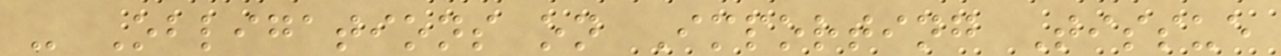- Obligations on Importing Tissue
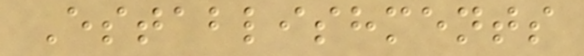Establishments
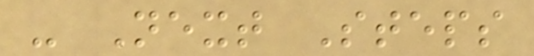- Next Steps
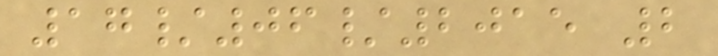17/06/2015 2
